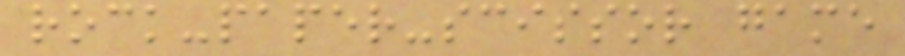rock-paper-scissor game
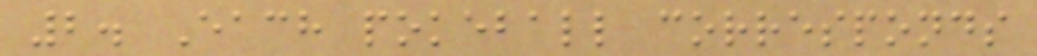2. Each pokeball corresponds
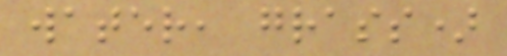water, grass)
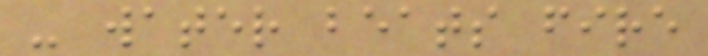- water beats fire
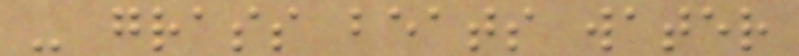- grass beats water
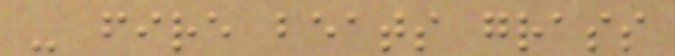- fire beats grass
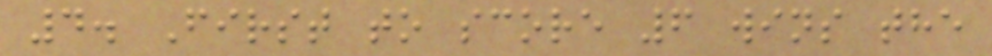4. First to score 6 wins the
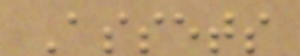Assets
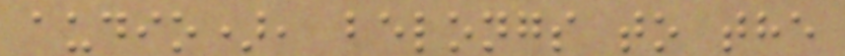audio), belongs to the
